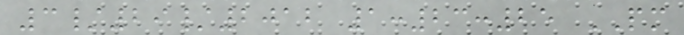3/29/2012 1:23:25 PM
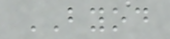BYOD
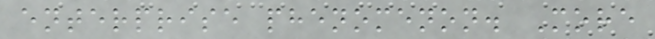enterprise phenomenon. More
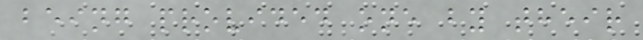being provided one by their
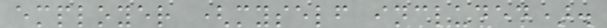employer (myself included).
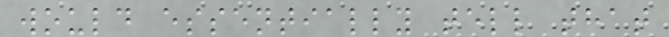would essentially tell that
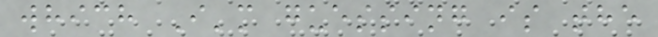which I'm guessing is the
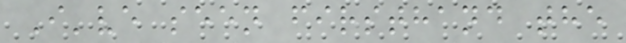I've seen firsthand the
